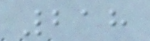218
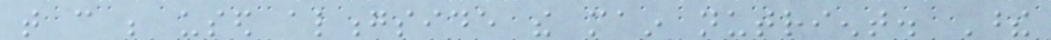that can be used alongside the main nutrient. These
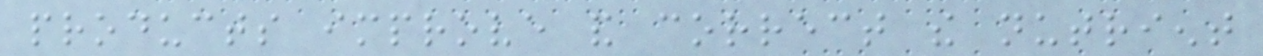products improve and correct the nutrient
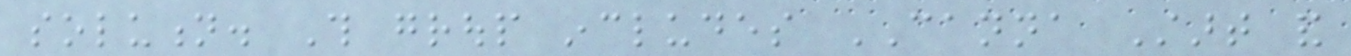solution. This group includes CANNA Start and
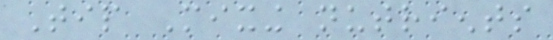Tip Mixing nutrients
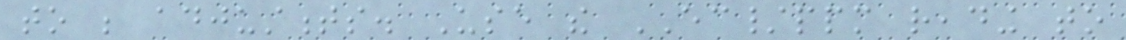to be adjustments. Use the EC/ppm reading to
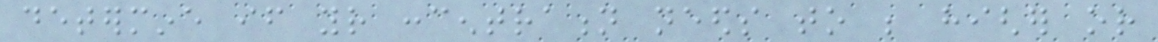determine if your concentration needs to be higher or
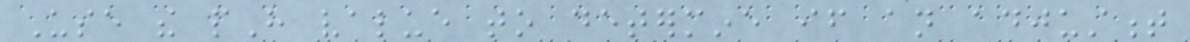Use the pH value to determine if an adjustment
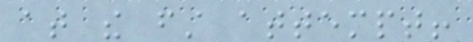at the first attempt!
